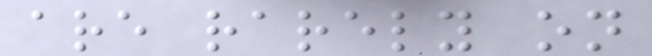are rarely on
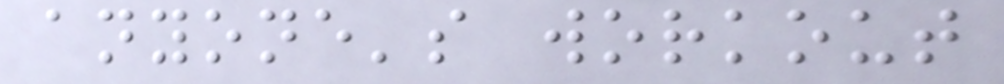anyone's workout
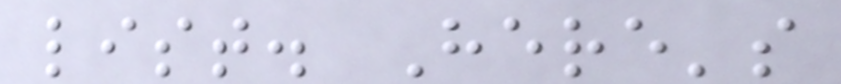list. Here's
